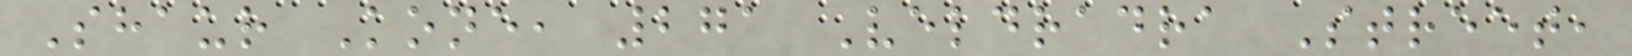Shaur Kone, 271 Veldradra Street,
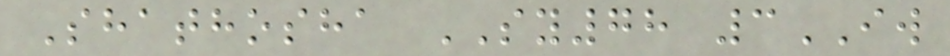Shathosha SY78 3IW
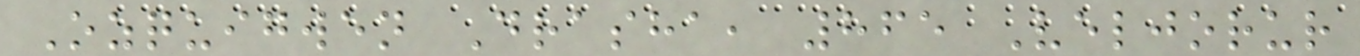Ozquigwen Drasha, 865 Veljorur
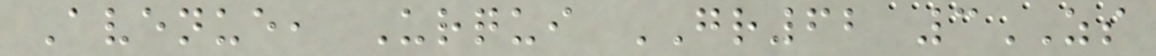Avenue, Urqui GR62 3ZS
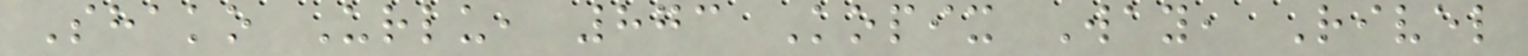Shako Urlu, 873 Kopix Way, Rivel
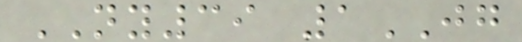NY39 1JG
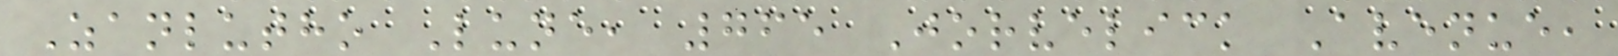Zanlutho Lune, 765 Jorvelick Avenue,
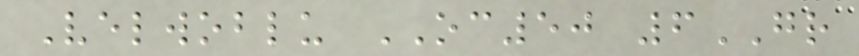Velwoblu OC50 6GR
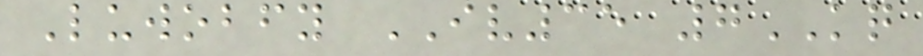Luwobfy IV35 7KQ
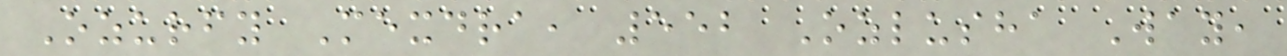Ozurfy Mexdra, 552 Ozlusha Way,
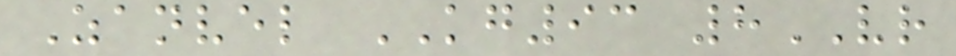Zanvel KG93 8VR
